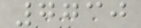7730
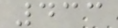433
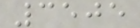3505
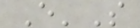E'S
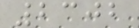2302
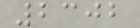2302
